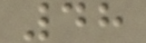48
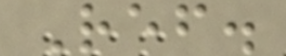Ref.
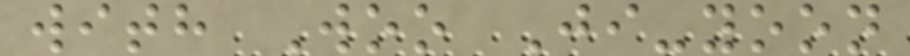with Woo Ji-yoon
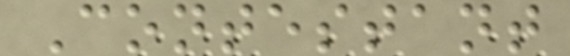Contestant
